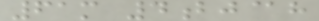61m 4bj@h
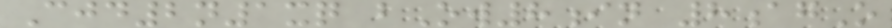Cjd2n1xq bOw8in 8agO
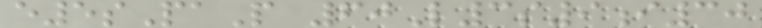e5sPaP 60L3s9i30
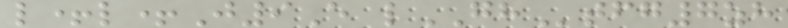l+l+J9E lGHtfg7zh
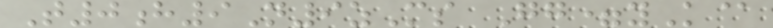T0h9N9zMs Gg=yK@
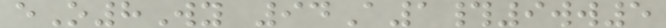eO8Wy 94A1#9ww5
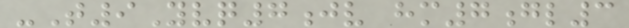-T9Yvq7jv hm7gl3
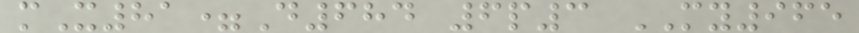mX81=D684 6p3 MY965
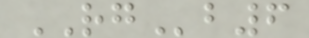RGb6
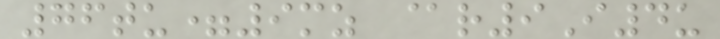76tu=9mz @r9I4u
